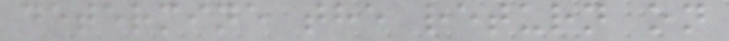determine the return on
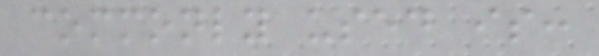commonly used is:
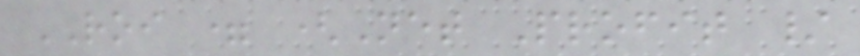ROI = (Net Profit /
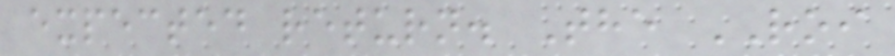expected return. The ROI
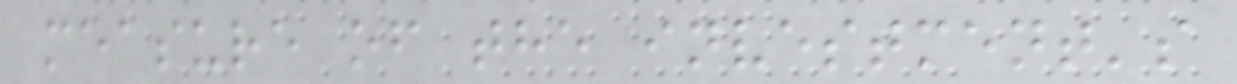measure of the investment's
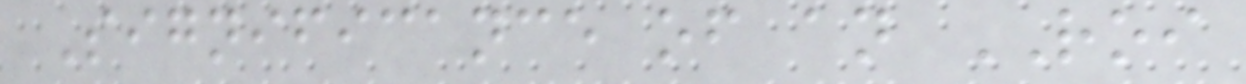Significance of an ROI
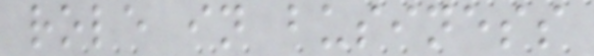role in business
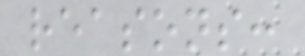reasons:
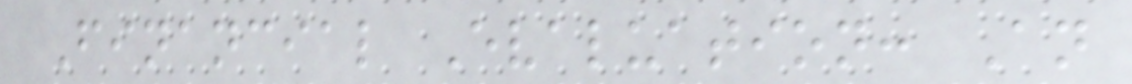Financial Evaluation: An
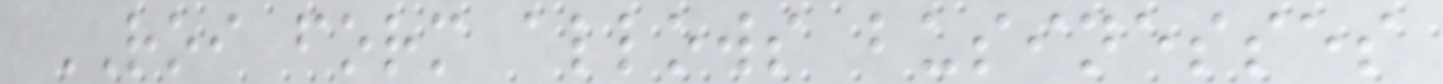ROI form allows businesses
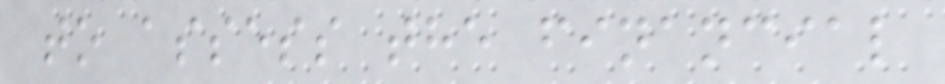to assess the financial
